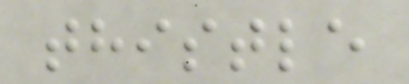thistle
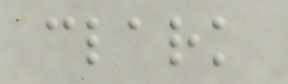clark
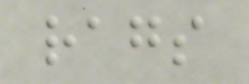rags
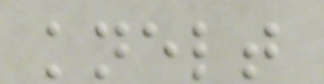knelt
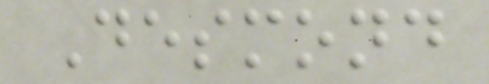Desmond
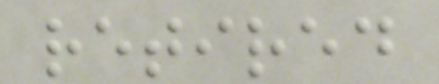retired
